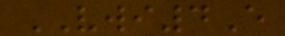VWI4E
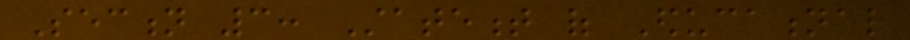Section 3: Statement of Educational
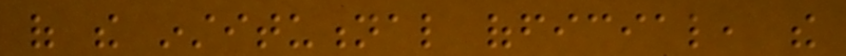of the institutional official, the
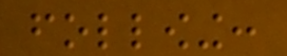following:
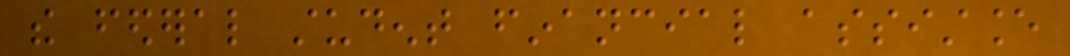the federal student financial assistance
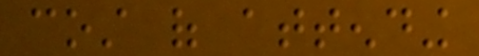cost of attending
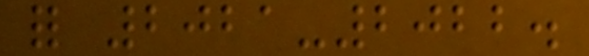for 2021-2022.
